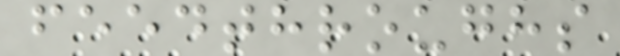feedthroughs
